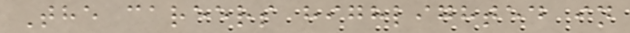The careers highlighted in
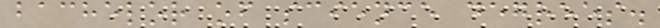bachelor of science degrees.
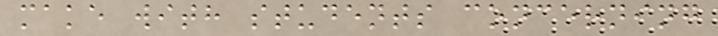make with students concerning
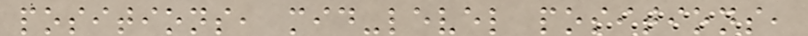positions, mid-level positions,
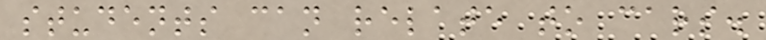students can relate to cars.
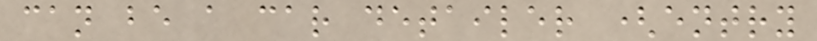can be a car detailer (entry
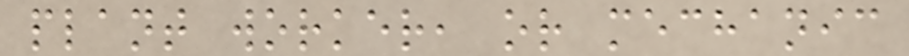plant worker, or mechanic
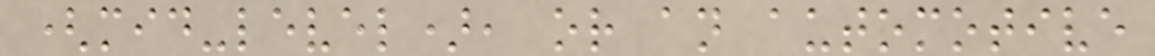(mid-level), or an automotive
